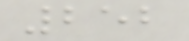252
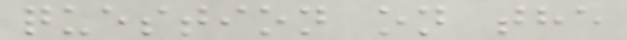question on the
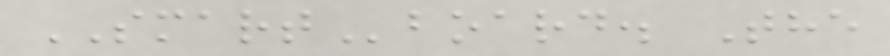SMARTboard. The
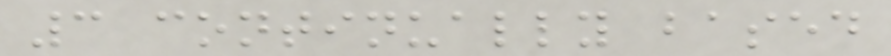3 continually based
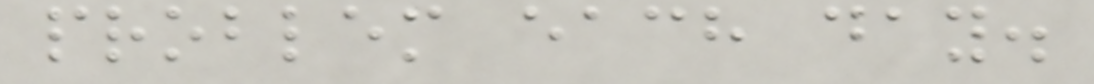problem each day.
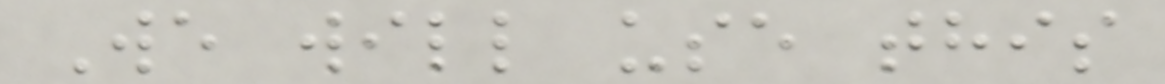We will use this
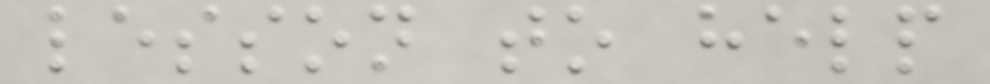lesson to help
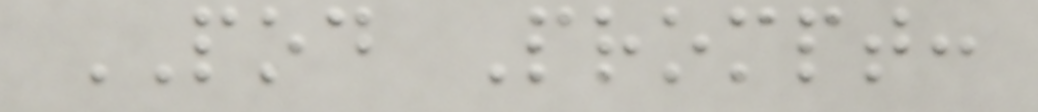POD Prompt:
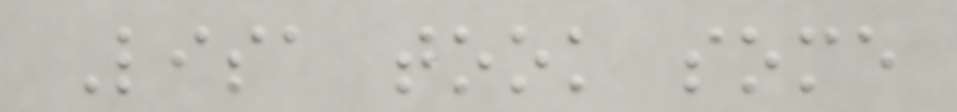Lisa took some
